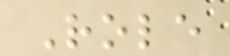Role
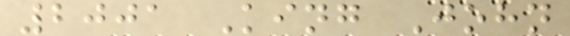2001 King John
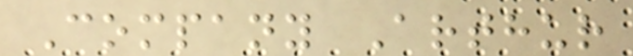Company Arthur
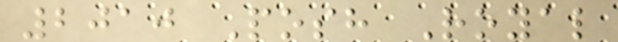2010 Posh Royal
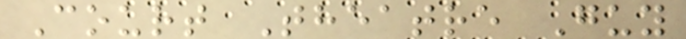Court Theatre Guy
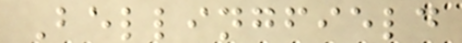Bellingfield
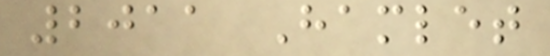2011 Hamlet
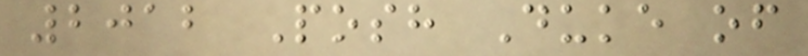2012 Posh Duke of
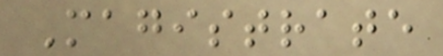Magistrate
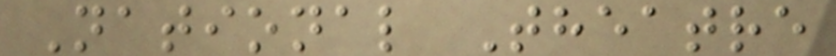National Theatre
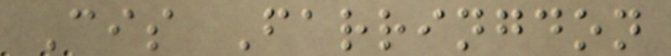Cis Farringdon
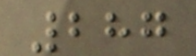287
